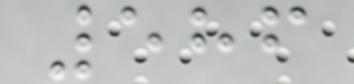586
